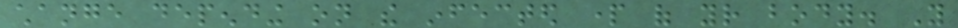change depending on the infected part of your body. You
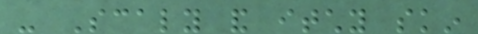- Scaly and itchy skin
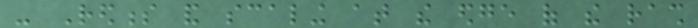- Redness and scaling at the edge of the rash
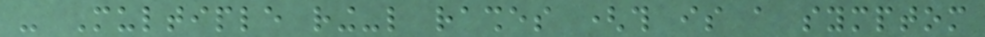- Multiple ring-like rashes (this is a symptom
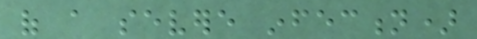of a severe infection)
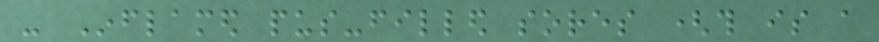- Inflamed pus-filled sores (this is a
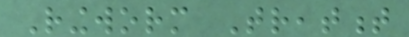Ringworm Treatment
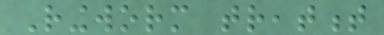Ringworm treatment
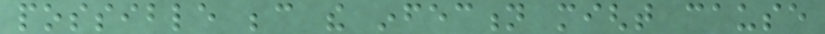possible because the infection might cause
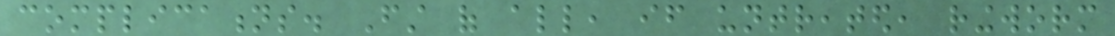complications. First of all, if untreated, ringworm
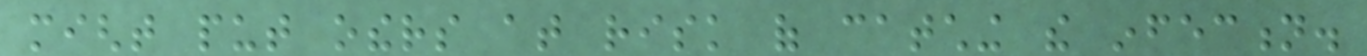might put others at risk of catching the infection.
